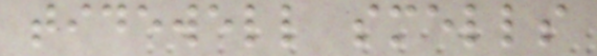tidewell smells
